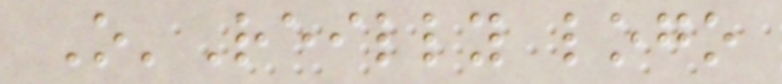O'Reilly logo
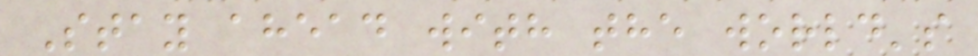Stay ahead with the world's
